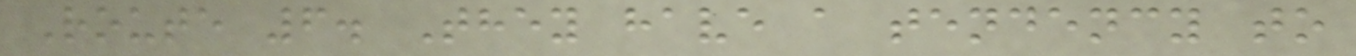Route 6. They have a tendency to
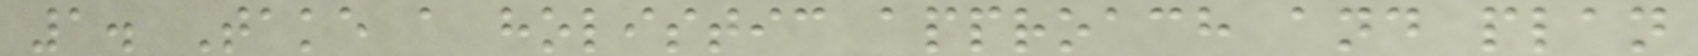1. Take a holistic approach and plan
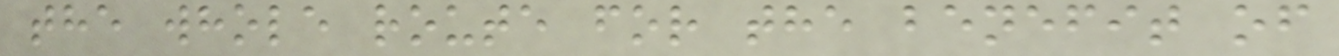the whole route for the benefit of
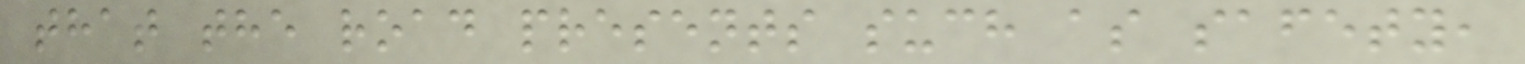that the road presents such as safety,
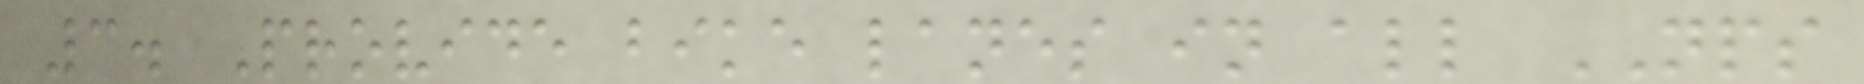3. Provide bike lanes in all NPS
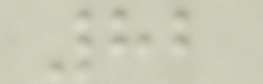82
